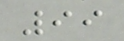99
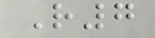R7
